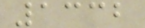1332
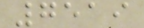7519
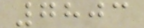7803
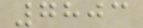7803
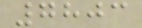7803
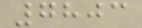7803
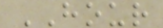HOUR
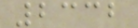2332
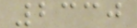2330
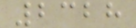2328
